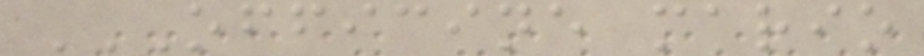OFFICINE MARIO
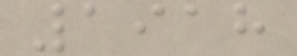1918
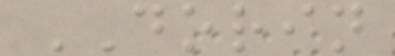DORIN
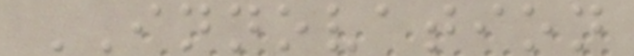INNOVATION
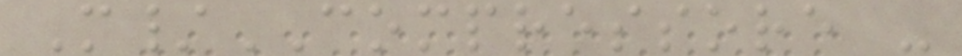M/COMPRESSORE -
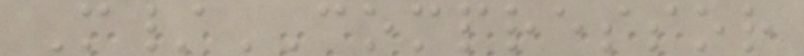M/COMPRESSOR
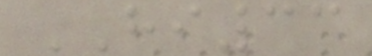HI33
